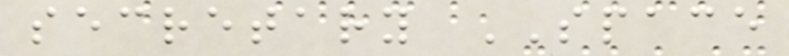secretary SPACE
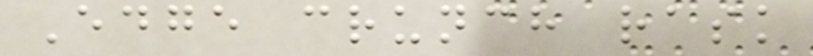Edge crunch rask
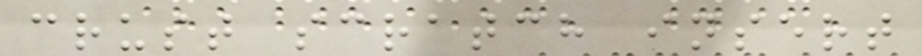crust scratch insert
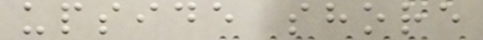upside shore
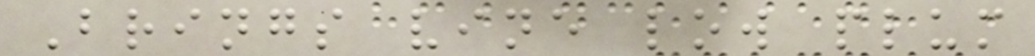Brings vine low plum
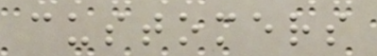customers
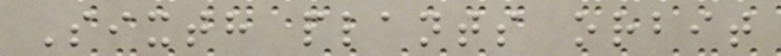Sixth plants orbit
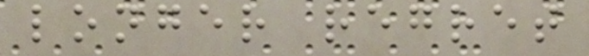longer regret
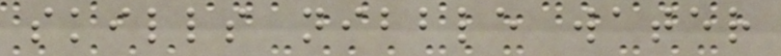skills nibble water
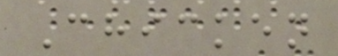Chicken
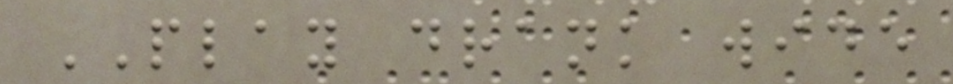PLAY drank wide
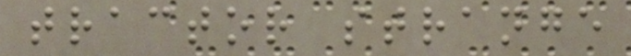tractor strange
